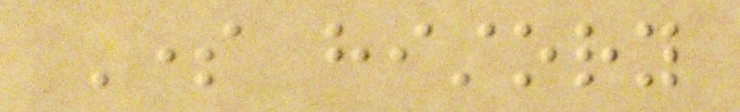Some history
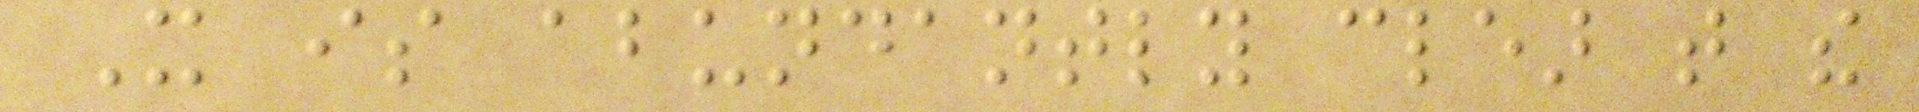It is abundantly clear that the
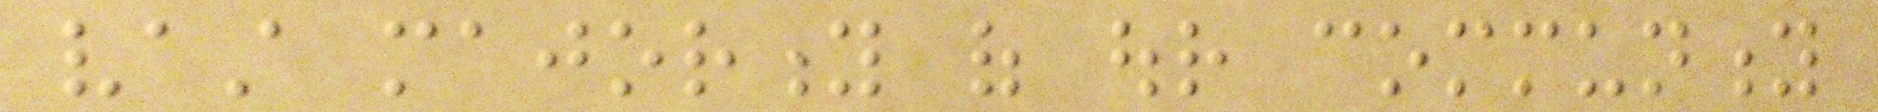vast majority of our community
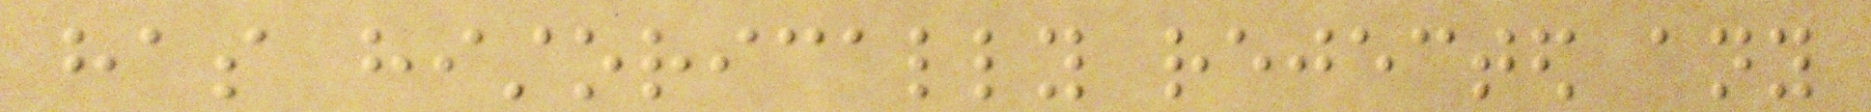has historically rejected any
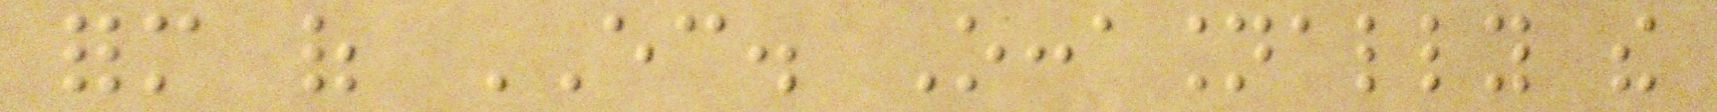form of EC. Occasionally the
